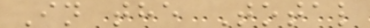In the Total
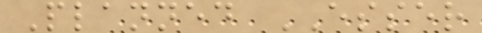Planned ESSER
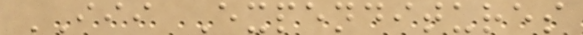III Expenditures
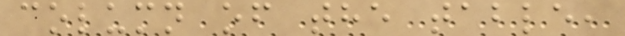column of the table,
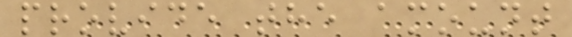provide the amount
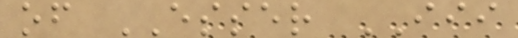of ESSER III
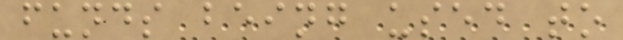funds being used to
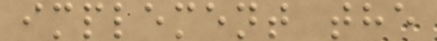implement the
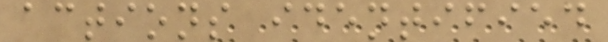actions identified
